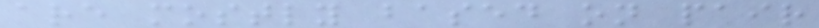are mostly based on pair
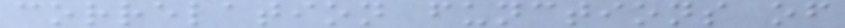correlation functions of
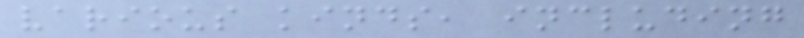various kinds, including
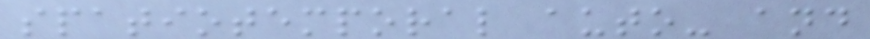spatiotemporal auto- and
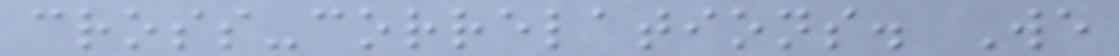cross-correlations. We
